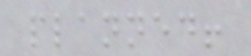planned!
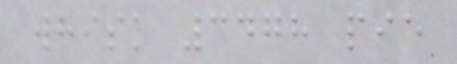whisk 3478 pie
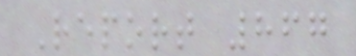Report 867
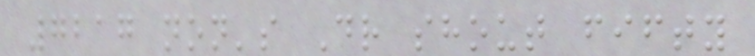7217 non's Dr shout fifty
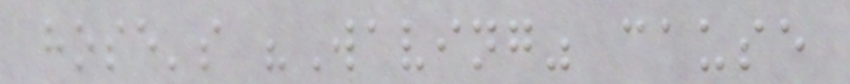hose's "Waving" cause
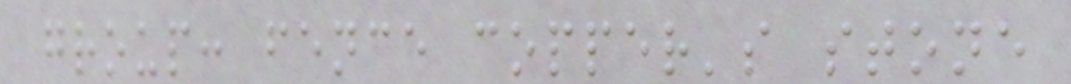group: fence copper's stone
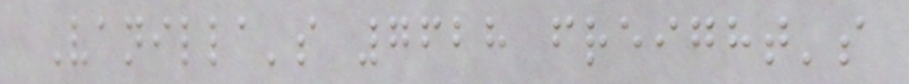Vanilla's 7628 freight's
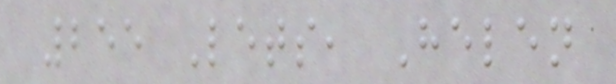255 Lets, Helen
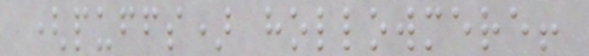(puffs) hollowmere!
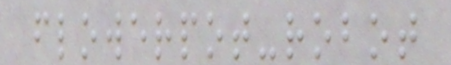flowerpot-robot
